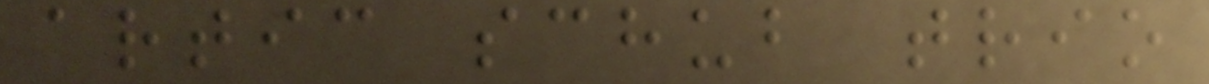artic schub trio
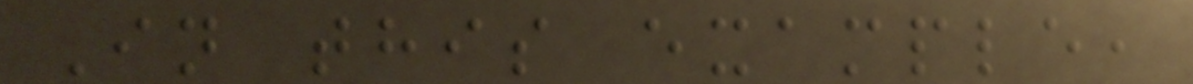In this example,
